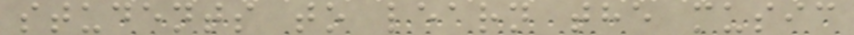students to learn the music
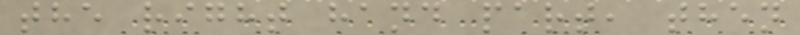the right hand part, then
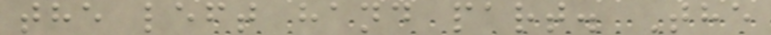the left hand part. The
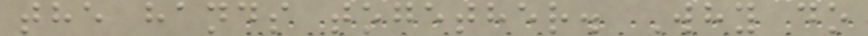the hands together. Why do
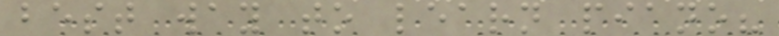best way to learn piano?
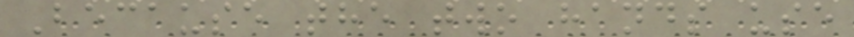Because the two hands use
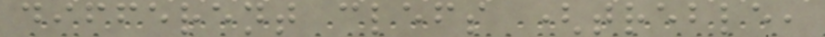different clefs (treble,
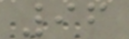96
